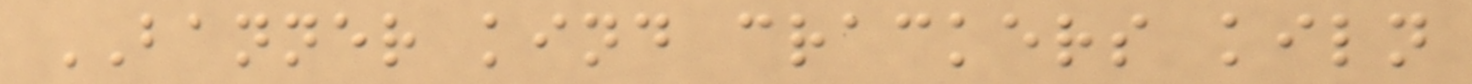BANNER kind crackers kiln
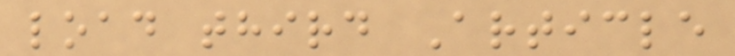load third Article
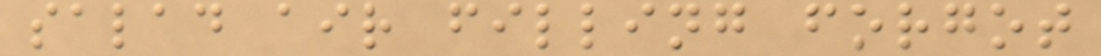salad air filling forgot
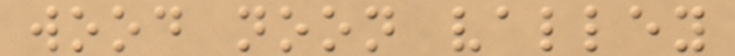wood noon valley
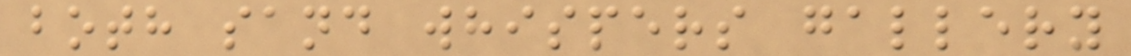both sand whispers gallery
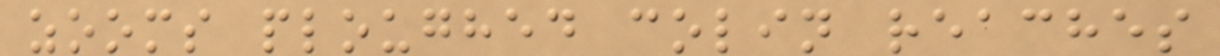zooms ploughed colin reaches
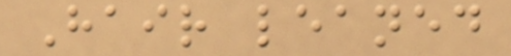Hair leaned
